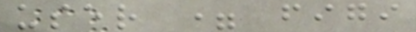user = figi
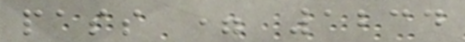pass = 1234
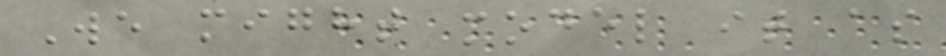We might model it as
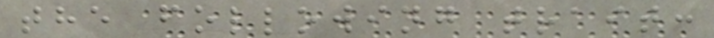the following trait:
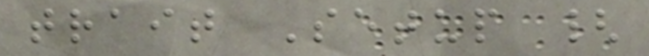trait Setup {
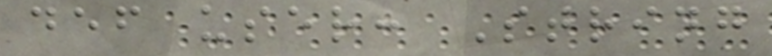def user: String
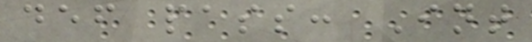def pass: Int
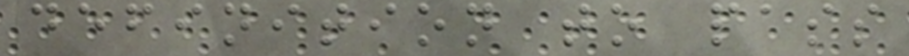definition to pass
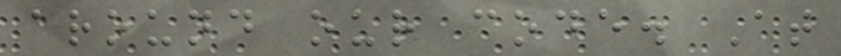around our code. At
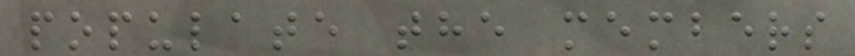populate the members
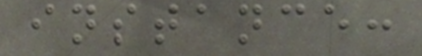instance:
